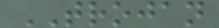TROJAN
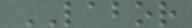LABOR
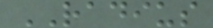RADIUS
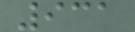931
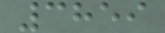3859
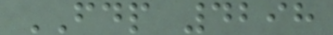FDP 4298
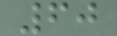60
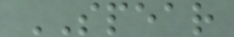SPEAR
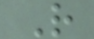R
